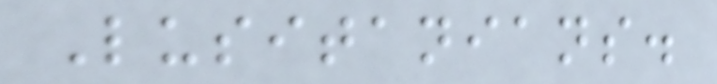Lusitanians.
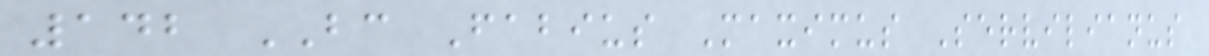142 BC Fabius Maximus Servilianus
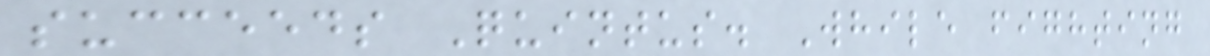succeeds Quintus. While fighting
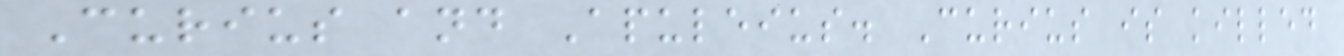Curius and Apuleius. Curius is killed
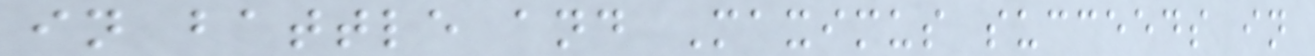in battle and Maximus succeeds in
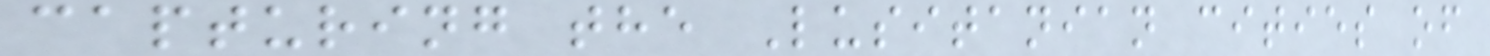capturing the Lusitanian cities of
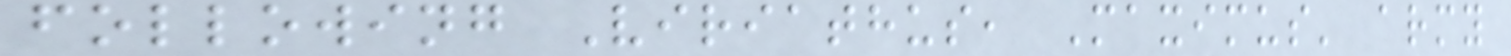following Viriathus, Maximus' army
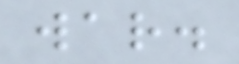war.
